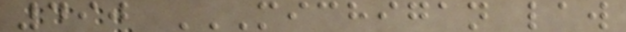490 MICHIGAN LAW
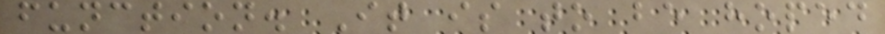function. It is to be hoped
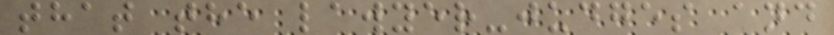that the lawyer-judges and
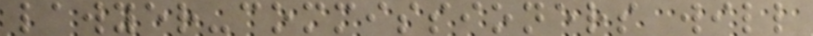lawyer-commissioners will
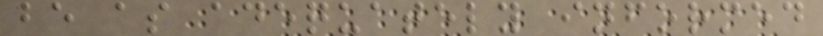be as adequately informed
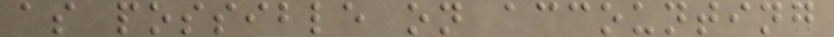as possible on accounting
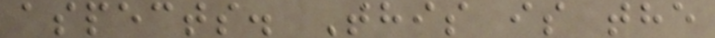aspects. This is the
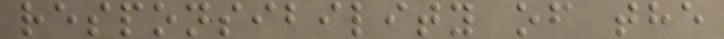responsibility of the
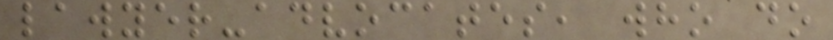lawyer-advocates, who do
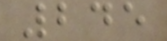245
